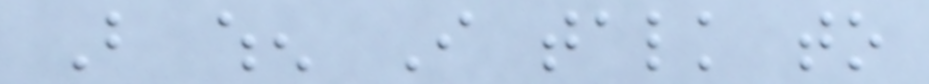But when I talk to
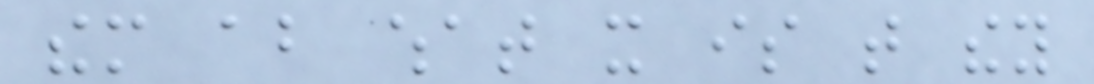them about what it is that they
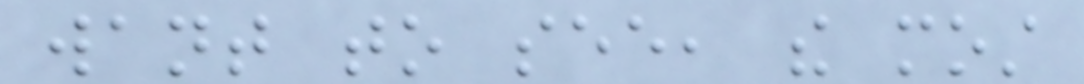want to see, the most
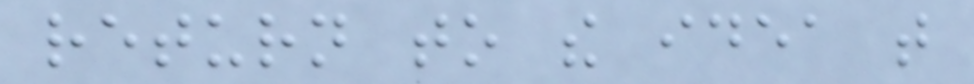return to the idea that
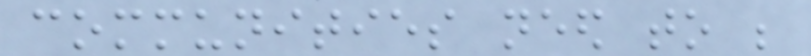communities need to be
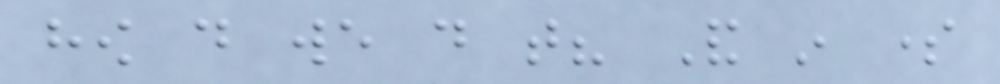how do we do that? And in some
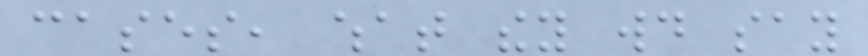cases, what they would say
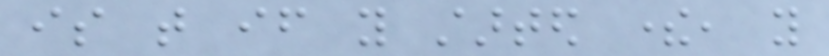is that if you started there, you
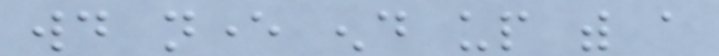would never end up with a
